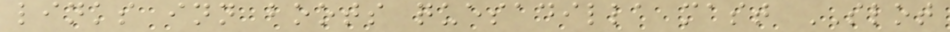links inn boots quesadilla mast SLOT
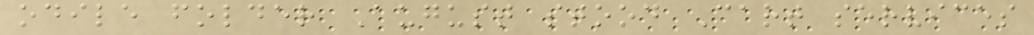odile folder August stood Cart services
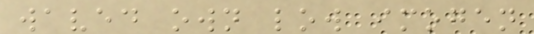waved own low imogen
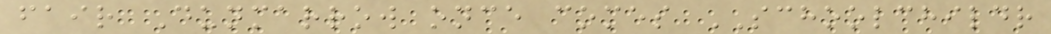fair Dunmarrow once comes SCHOOLCHILDR
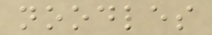noodles
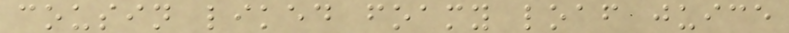cousin liked foamy loaf juice
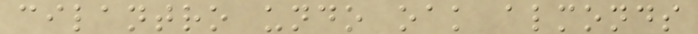cilantro undo oak almonds
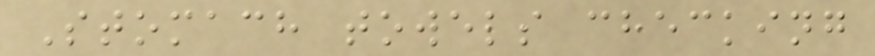Stomach towels checking
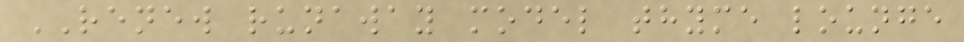RENEW runaway model thyme lounge
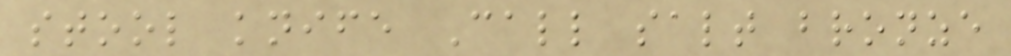stool knife Call salt bronze
